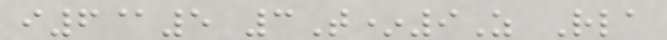i6@5 3T*9Z Rla
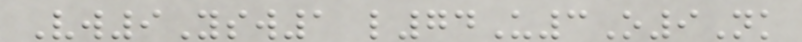Vw9Ysw1 l74U3O9Nk
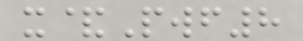x&Pwf8
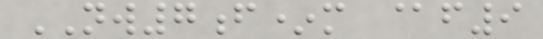NW7f*m @f9
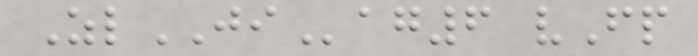ZlJIag6 vFp
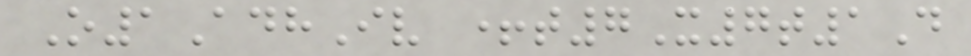O1AdhIv +t7X7t1D
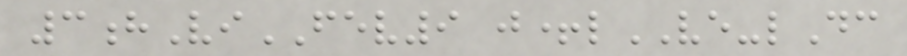3hViFEV9 j+lVE-lDc
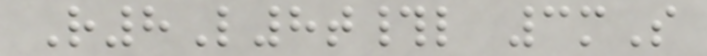R8L8t#l 3mS
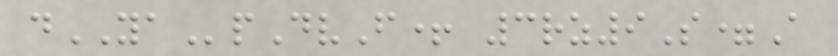dYApDvF+ 3rz9S=A
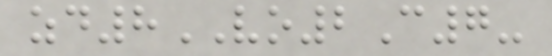zd8VO2C7-
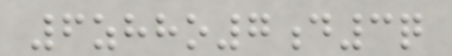6zhho7d3q
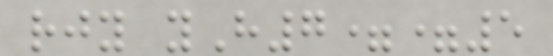rjy yH7==5
